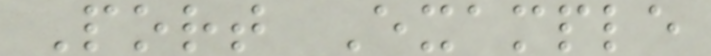Port Example
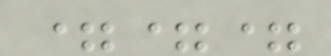===
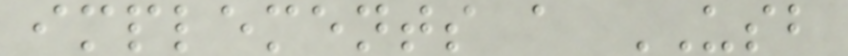implements a USB
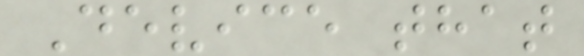Device that
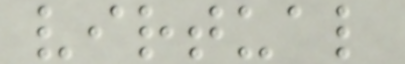virtual
